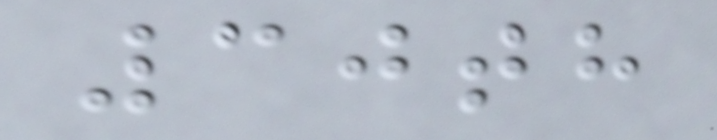30th
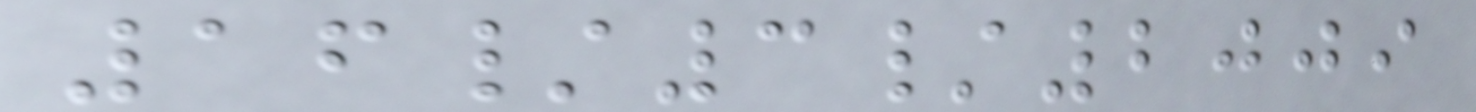16/3/2009
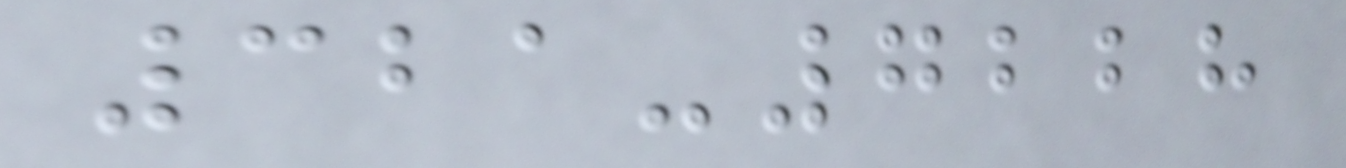321-7228
